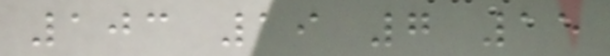103 19 7 15
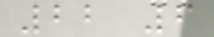22 6
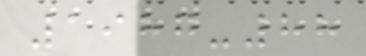1987-88
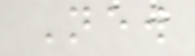New
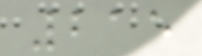215
